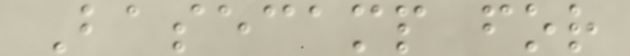Basecamp for
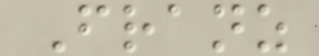Franz
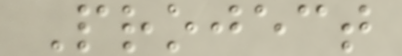Project
